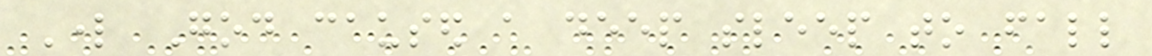Lord God caused a deep sleep to fall
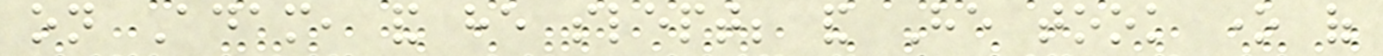on Adam, and he slept; and He took one of
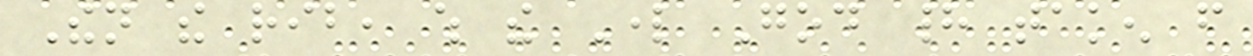Then the rib, which the Lord God had taken from
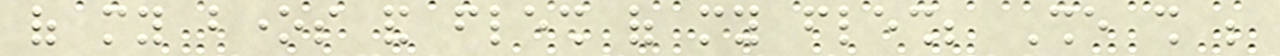of my bones and flesh of my flesh; She shall be
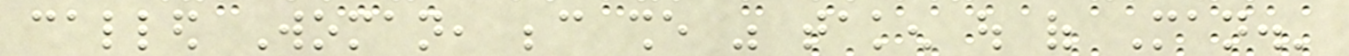called Woman, because she was taken out of Man.'
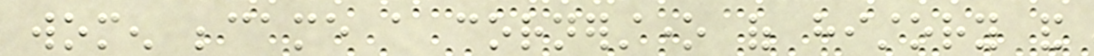women became a cornerstone of history and
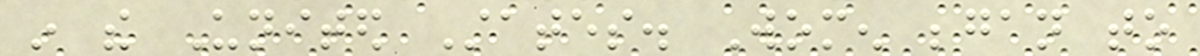in the United States. Women began to
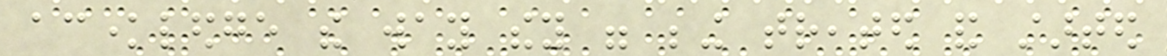acknowledge the way they were being treated and started
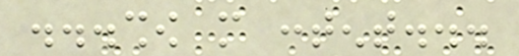...show more content...
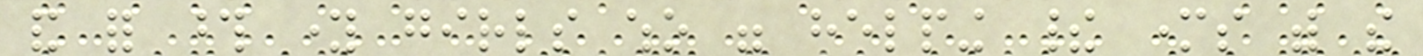and for those young girls who were helping their mothers with the
